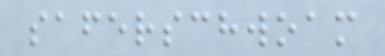saferschwoam
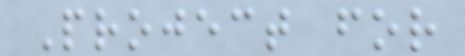Project for
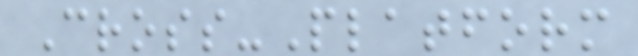Cross-Platform
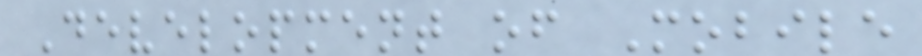Development of Mobile
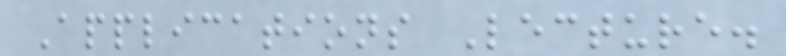Applications Lecture.
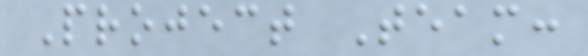Project Team:
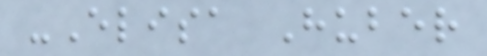-Elisa Huber
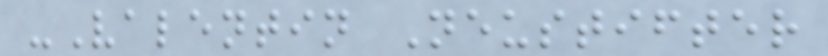-Valentin Neustifter
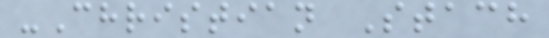-Christian Stach
